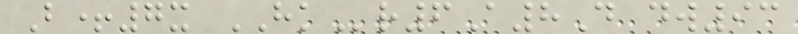B+7x HKr6A8D dw93
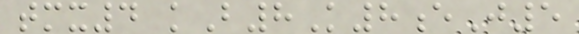tmx4 kB8K8eJ5
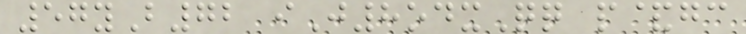57yB72 iJ8odxQq p&gc
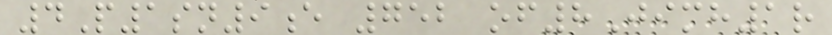4P1sn9e 752 of8Jimh1r
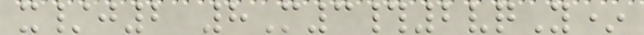x/j2 8M3#2vqY*
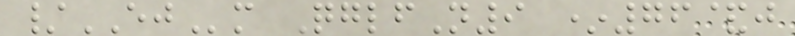/EJm QglfN9 *76&j
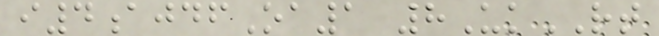i4ajdfOa1 8UkRT
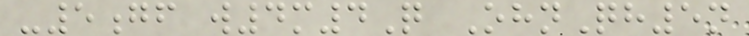-5gf w4m4Q OhnQh5n
